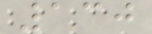130
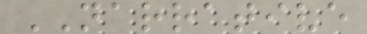NARRATIVE
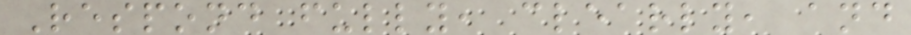Respond fully, clearly, and
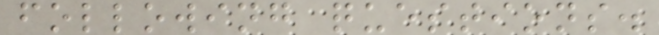following questions.
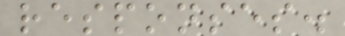responses.
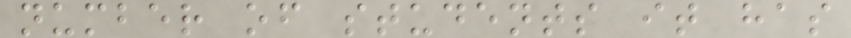number of students it has
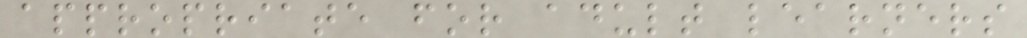appropriate for adult learners
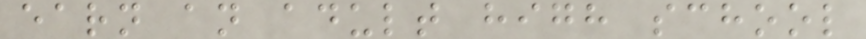earn an adult high school
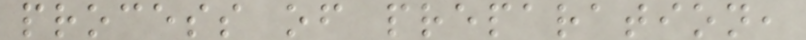process of preparation,
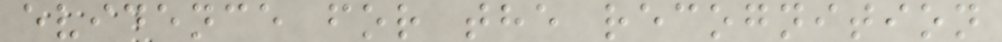evidence for the recognition
